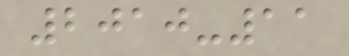2010-11
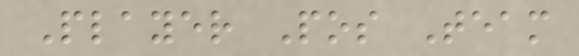Player Pos Team
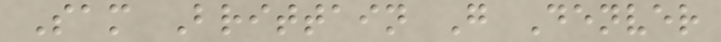Sam Brittain G Denver
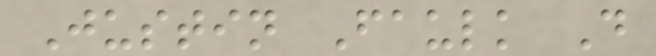Justin Faulk D
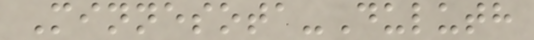Minnesota-Duluth
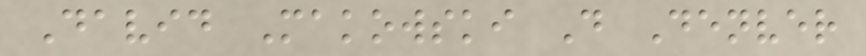David Makowski D Denver
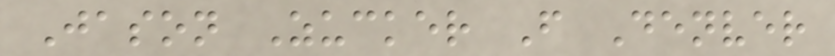Jason Zucker F Denver
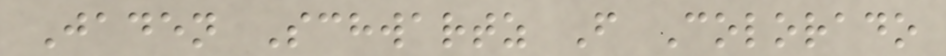Jaden Schwartz F Colorado
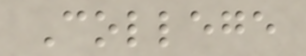College
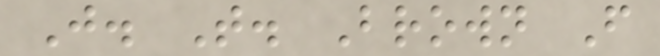J. T. Brown F
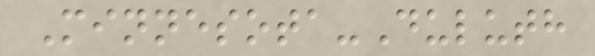Minnesota-Duluth
